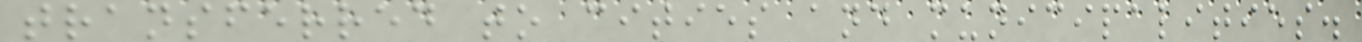transferred to cities and municipalities.
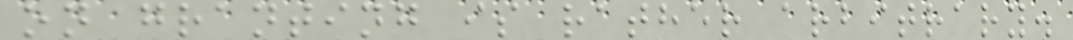on granting is rather arbitrary.
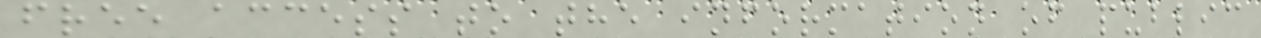free access to the information of public
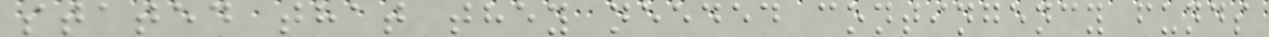stated that they needed contingency funds
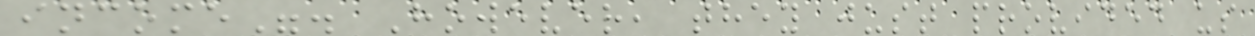income". However, they just provided us
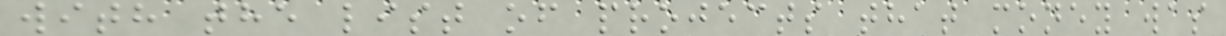with the list of projects that money was
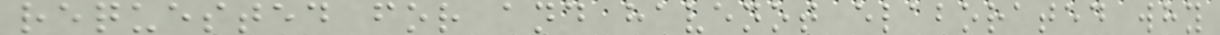requested for and havenot elaborated why
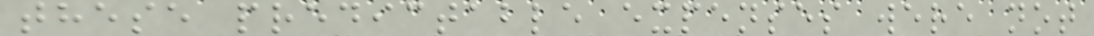these predictable expenses were not
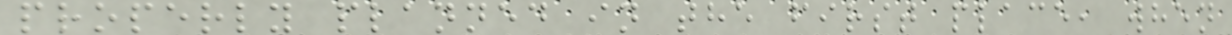properly planned in the first place, when
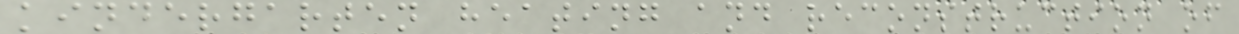kindergarten heating and reconstruction of
